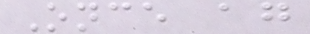Once again
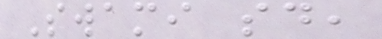Swami said,
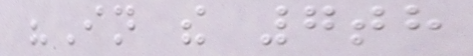"In the 7th
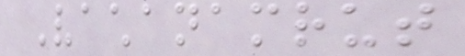Vachanamrut
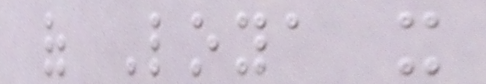of Loya it
